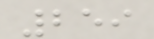259
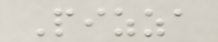Pizza
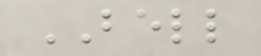BELL
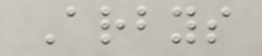Arbys
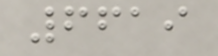6619
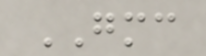GMC
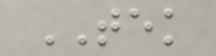TEK
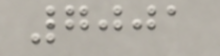7001
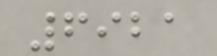6921
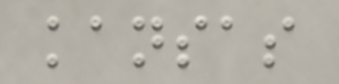kansas
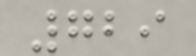729
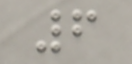6
